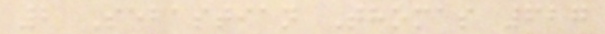2 Sebastian Thomas 627
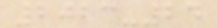2023-24
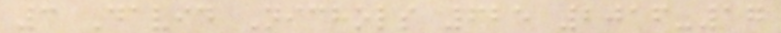3 David Nichols 625 2016-17
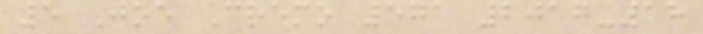5 Joe Cremo 571 2017-18
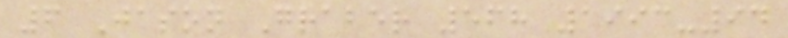6 Jason Graber 568 1993-94
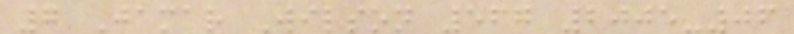7 Jamar Wilson 567 2005-06
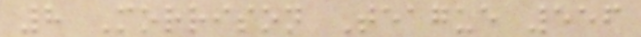8 Morrison Teague 556
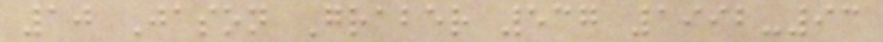10 Jason Graber 537 1992-93
